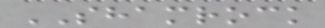SHAMROCK
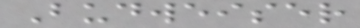Budweiser
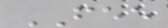FEE
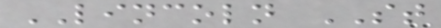LINCOLN ST
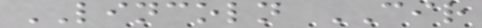LINCOLN CIR
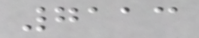7113
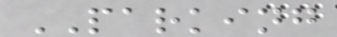PARKING
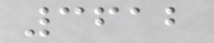3612
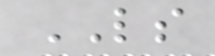LS
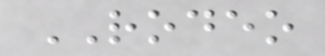RODEO
